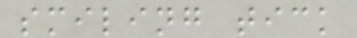smiling tick
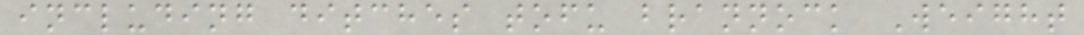including ditches tofu brannock Weight
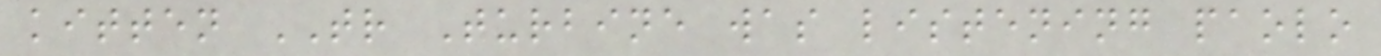kitten TR Turbine was listening paolo
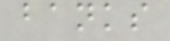banks
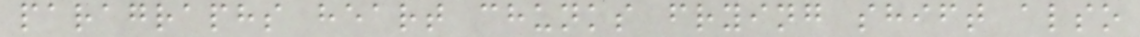paragraphs heart chunks frying shift also
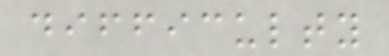difficulty
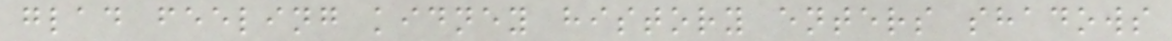glad feeling kidney history enters shadows
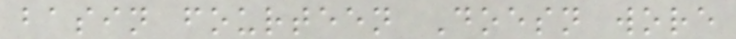basin fourteen Doesn wore
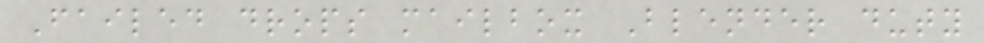Failed drops mailbox Blender duty
